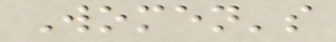Women's
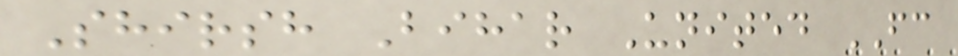Shirsh Bihar United FC
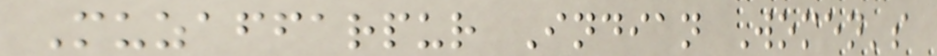Muzaffarpur Indian Women's
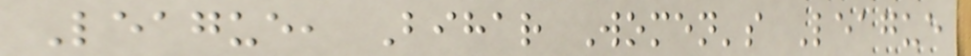League, Bihar Women's League
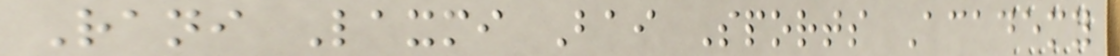Rani Laxmi Bai Sports Academy
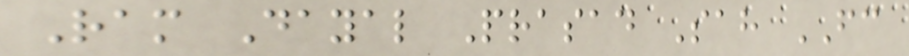Ram Dayal Prasad Sah FC
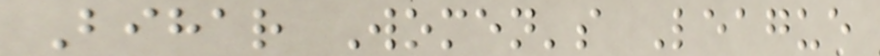Bihar Women's League
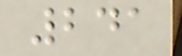241
